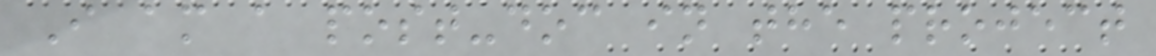I am a post-doc in the project
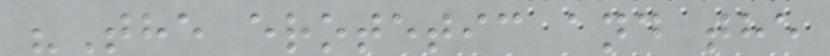"The erotetic and the
